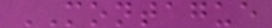MONTAGUE
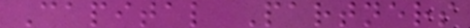Capital Partners
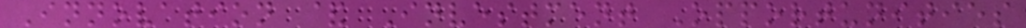Innovation & Investment Opportunities
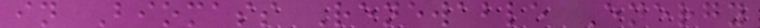in Biomass Renewable Energy
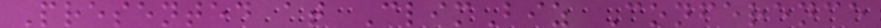Presented at ClimBiz Conference
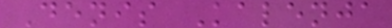Denis Kalenja
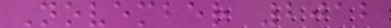November 2012
